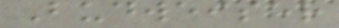Budweiser
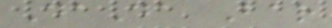DaDa Bar
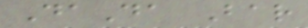DaDa Bar
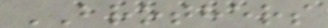BROTHERS
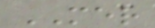MER
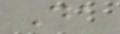Da
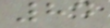84
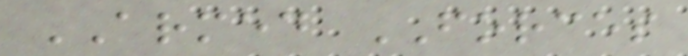ARMED FORCES
